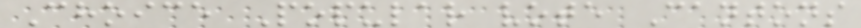Choice Popular vote Cantons
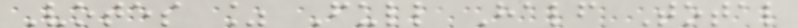Votes % Full Half Total
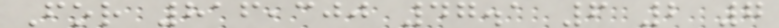For 816,300 47.1 6 2 7
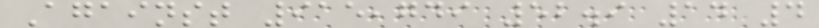Against 915,749 52.9 14 4
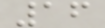16
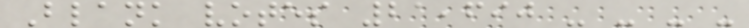Blank votes 21,690 - - - -
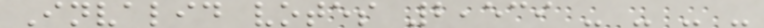Invalid votes 2,539 - - - -
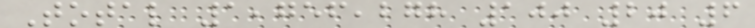Total 1,756,278 100 20 6
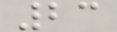23
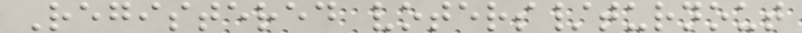Registered voters/turnout
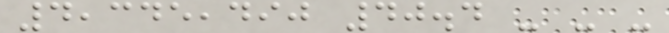4,345,490 40.4 - - -
